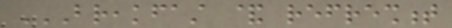BREAKFAST & REFRESHMENT
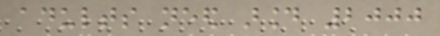adults need around 2000
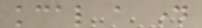kcal a day
